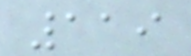119
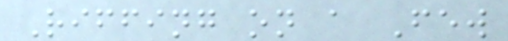Riffing on a Few
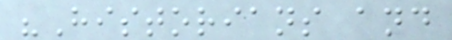"Historians and
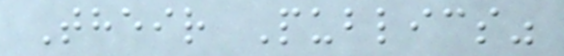Their Publics"
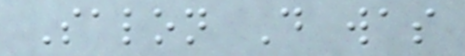Salon D was
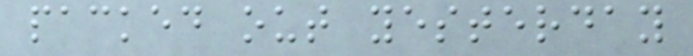packed out yesterday
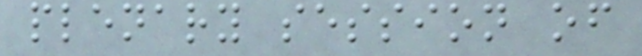plenary session of
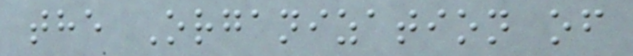the Organization of
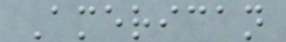American
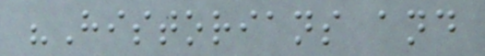"Historians and
